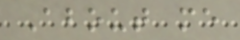About me
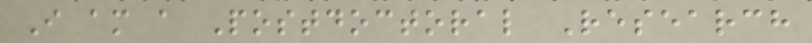I am a Postdoctoral Research
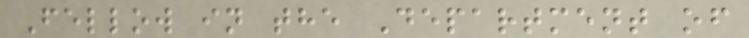Fellow in the Department of
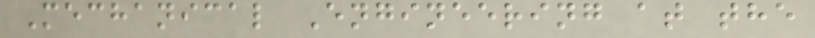Mechanical Engineering at the
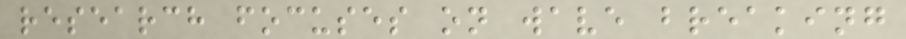research focuses on wave breaking
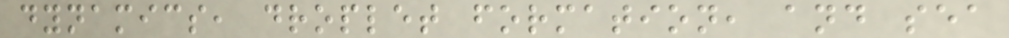dynamics, droplet formation, and sea
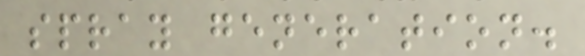spray generation.
